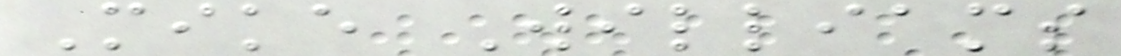Mike Williams
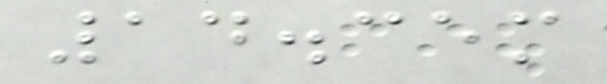14.35m
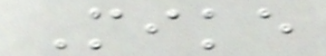Mike
